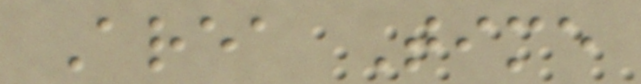Area Time
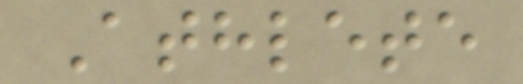Athlete
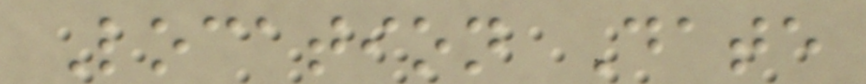Location Date
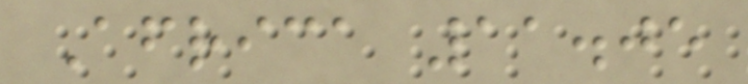Africa 11.05
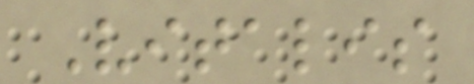Vitalis
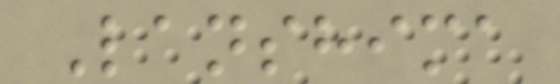Lanshima
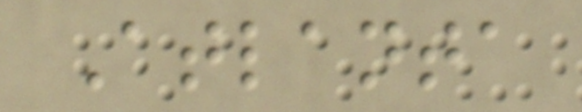Atlanta
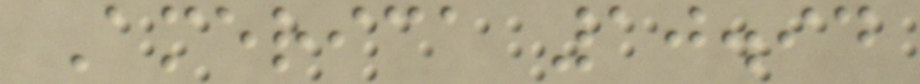America 10.94
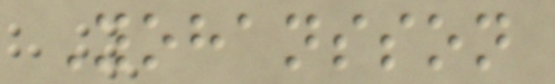Yohansson
